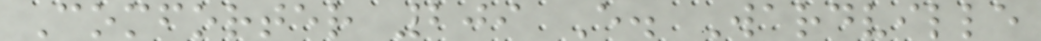Comforter 209 E. Wardville
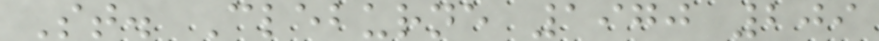St. Cleburne 1970 209
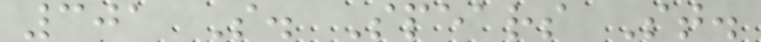301 S. Spears St.
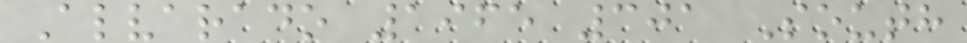Alvarado 1965 301 South
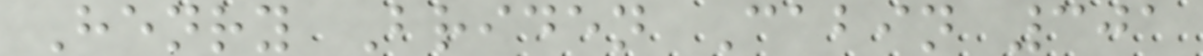Henry Briden Cabin 301
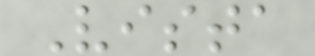Vista
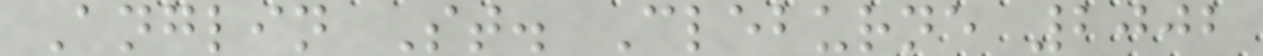Anglin St. Cleburne 2002
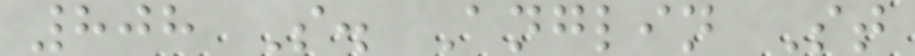808 S. Anglin St
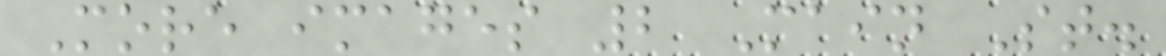More images 2 Main St.
